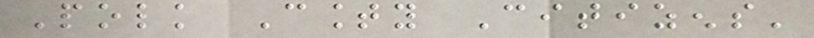Polk County Citizens'
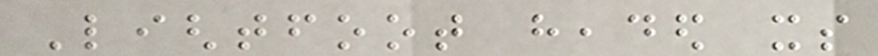Lightfoot headed its
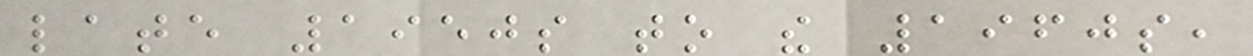late 1950s to the 1960s,
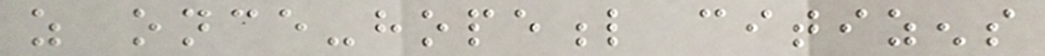as once-hopeful citizens
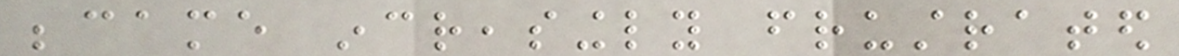became increasingly frustrated
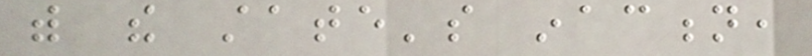with the state's inaction,
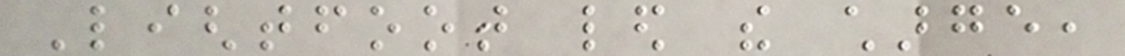Lightfoot led the charge,
